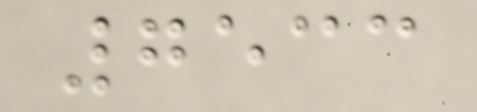7533
